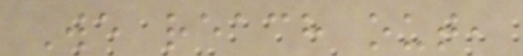We reach out,
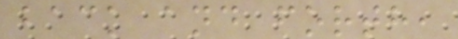back and forth,
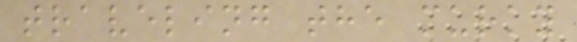traveling the murky
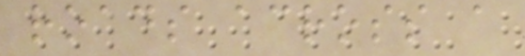roads across a
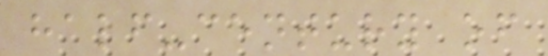half-century of
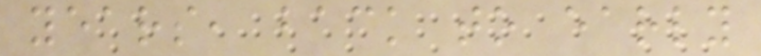years, back to early
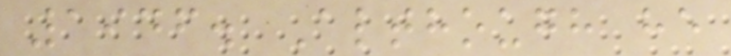1946. Although he
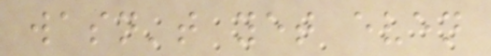wasn't yet even
